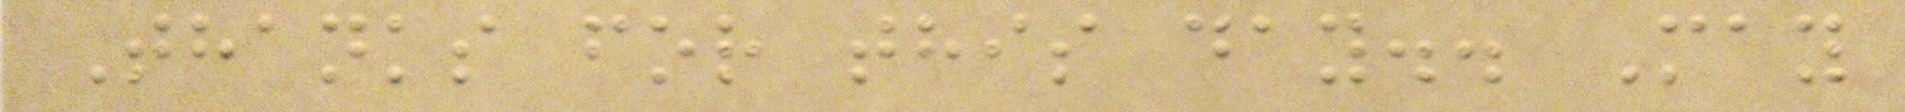Thanks for this day.. May
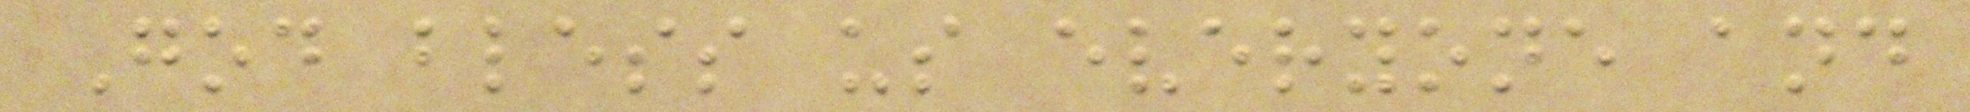God bless us everyone and
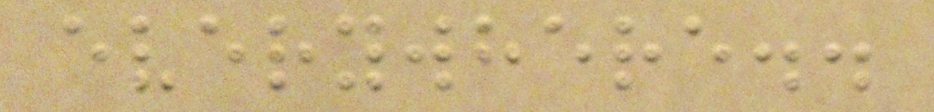everywhere..
